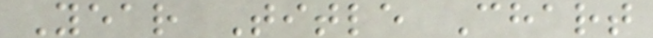Year Title Chart
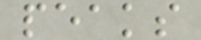peaks
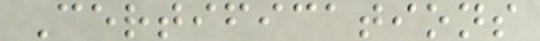Certifications
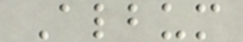Album
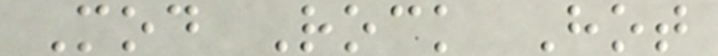Mod Rock Hot
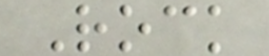Rock
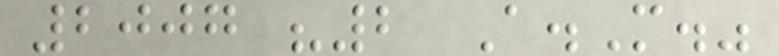2007 "2 A.M."
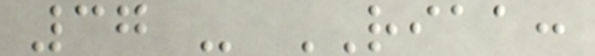37 - RIAA:
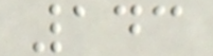143
